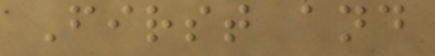First and
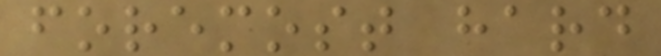foremost hard
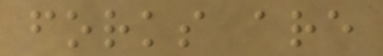forks are
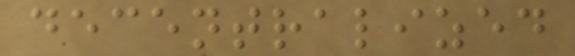decentralized
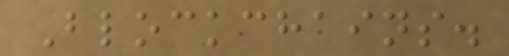Blockchains.
